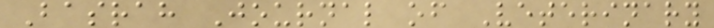Basrah Journal of Veterinary
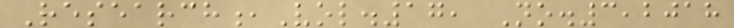Research,Vol.17, No.3,2018
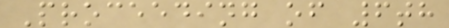Proceeding of 6th
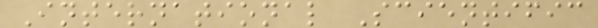International Scientific
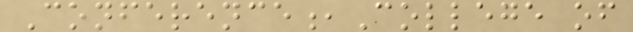Conference,College of
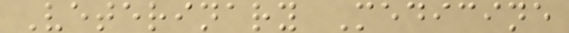Veterinary Medicine
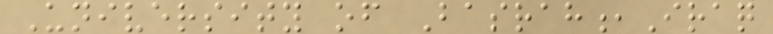University of Basrah,Iraq
